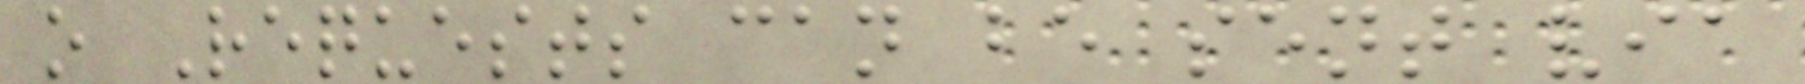o Requests can be sent via
